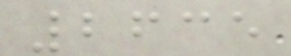2635
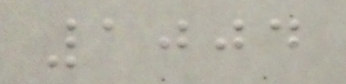1004
